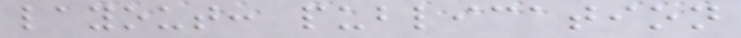layout: publication
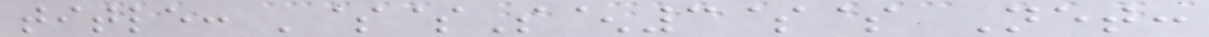title: '$$S^3$$ Net:
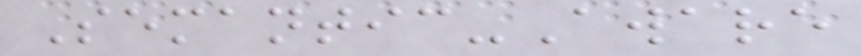Semantic-Aware
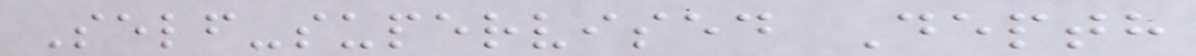Self-supervised Depth
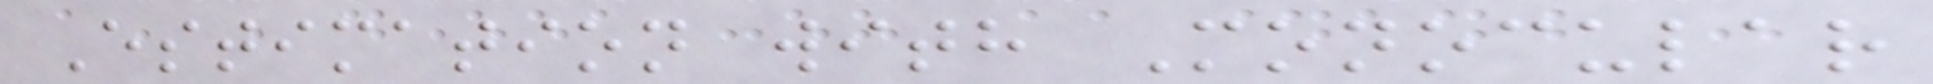Estimation with Monocular
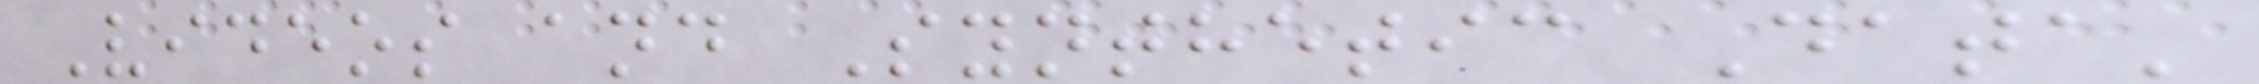Videos and Synthetic Data'
